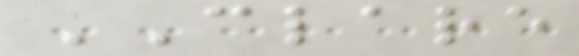CLARE
